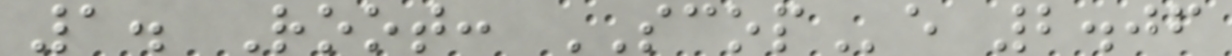1. Root: SCOPe 2.06
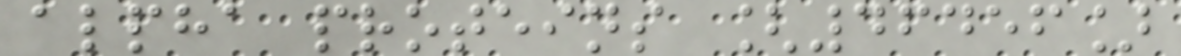alpha proteins [46456]
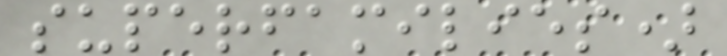superfamilies)
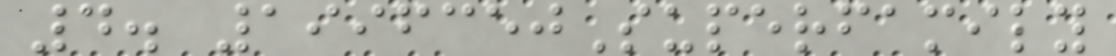4. 1996350Superfamily
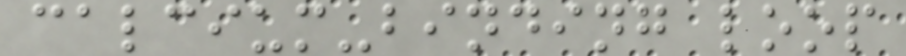calcium-binding loop
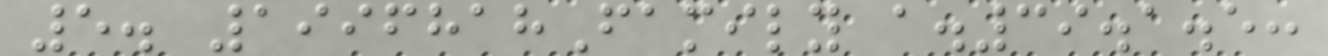5. 1996818Family a.39.1.5:
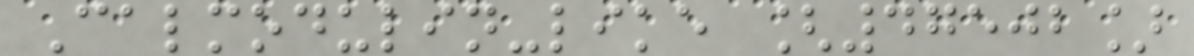Calmodulin-like [47502]
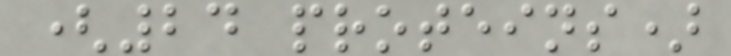(24 proteins)
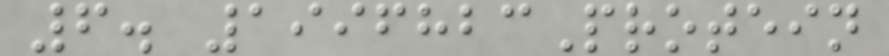6. 1996823Protein
